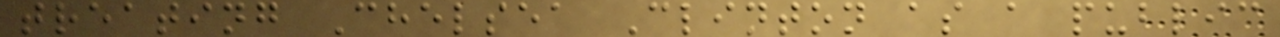treating Chelsea Clinton as a public
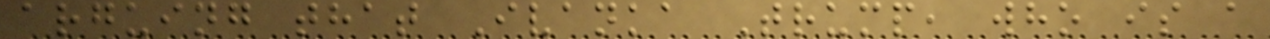arguing that Ivanka Trump, who is a
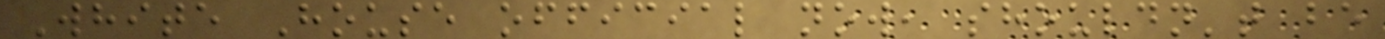White House official now, shouldn't be
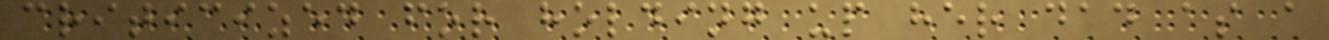criticized for holding up her dad as a
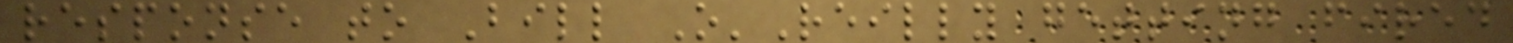response to Bill O'Reilly getting fired
